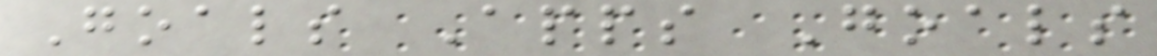Goals Apps Goals
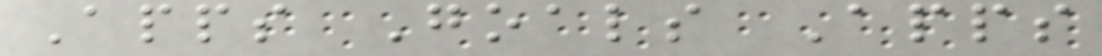Apps Goals Apps
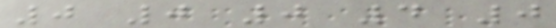0 0 0 4 0
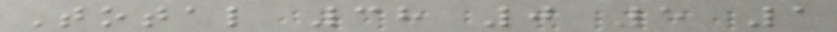Total 38 0 5 1
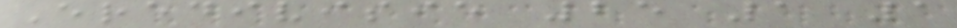Eredivisie 25 1 1
